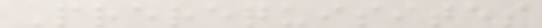Prerequisites
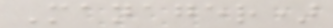Manager)
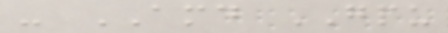- AMD GPU
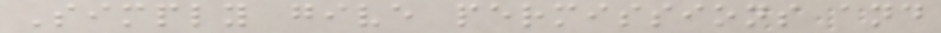Simply give permissions and
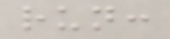run:
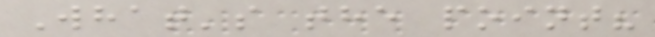What's the point?
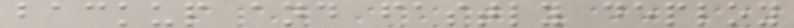backup and fastly deploy
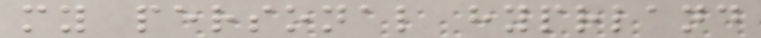my personal hyprland
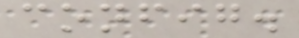config.
